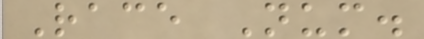Race Num.
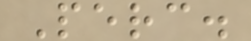Perc.
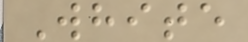White
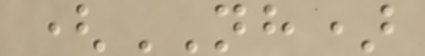(NH)
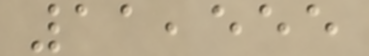11,555
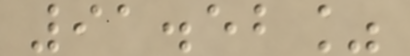91.52%
